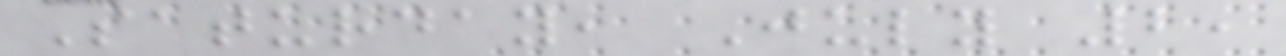Saturday, July 2,
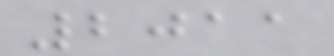2011
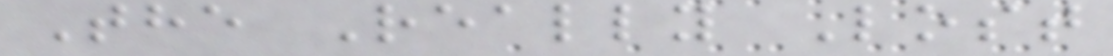The Really Lost
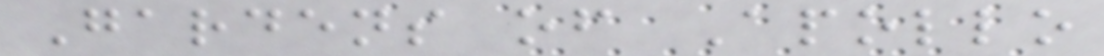Gardens of Apollo
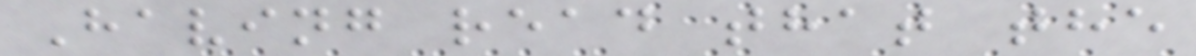Having read that the
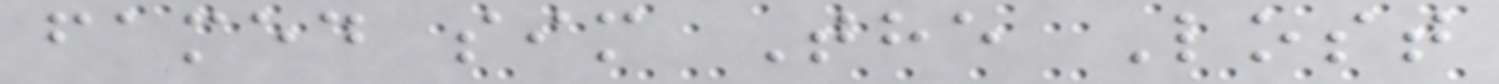famed sim The Lost
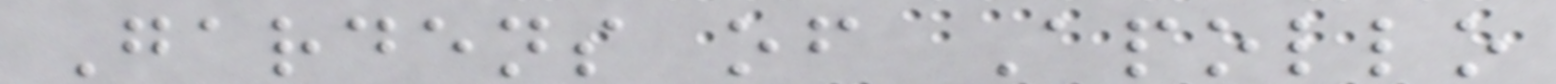Gardens of Apollo
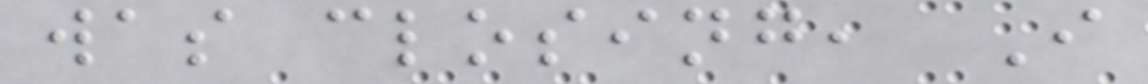was closing, I
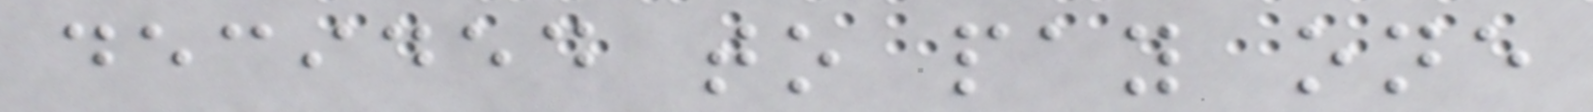decided to pay one
